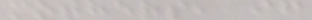mothers, if
